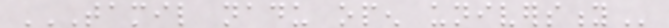TAMIL NADU OPEN UNIVERSITY
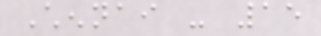Chennai - 15
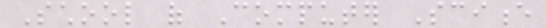School of Computer Science
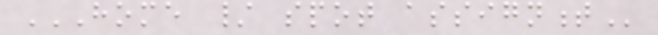HOME / SPOT ASSIGNMENT
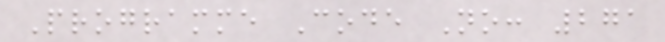Programme Code No: 271
